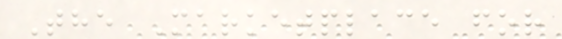The Marketplace for
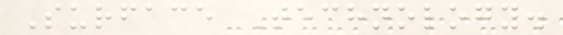Surface Technology.
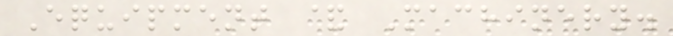Equipment & Machinery.
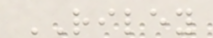RILEY
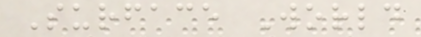Surface World
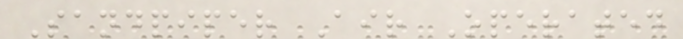Sandpiper Air Operated
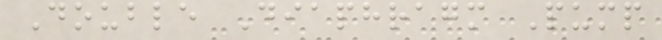Double Diaphragm Pump
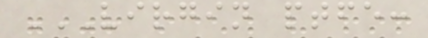VIRGIN PTFE:
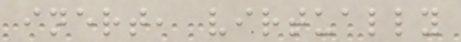inert, virtually
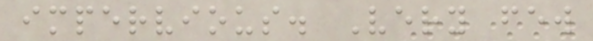impervious. Very few
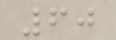60
